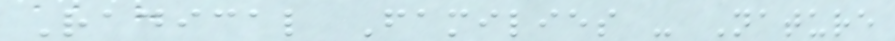Radical Families - Nature
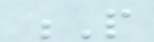P
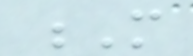M
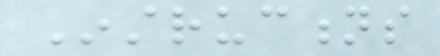Instructions
